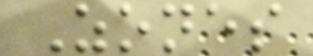Zones
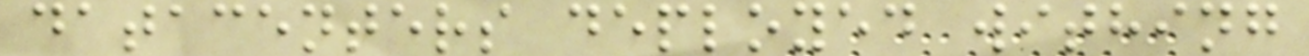datacenters deployed withing
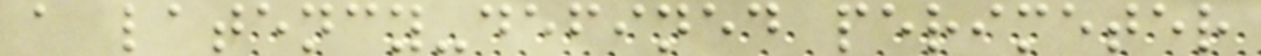a latency-defined perimeter
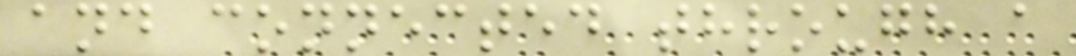and connected through a
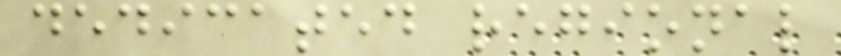dedicated regional
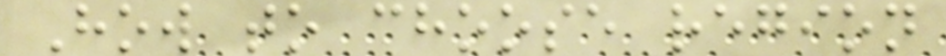How to choose region
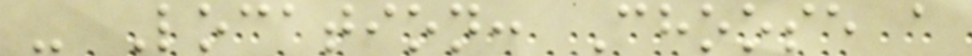- Location: Choose a
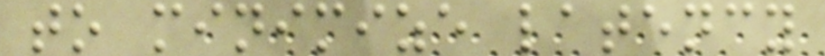to minimize latency
